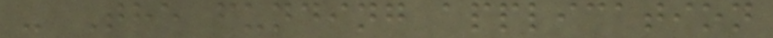- The funding application
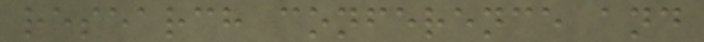research conference and
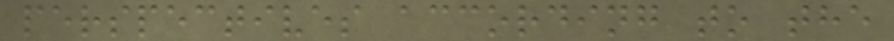perspectives according to the
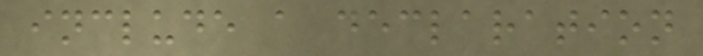include a declaration
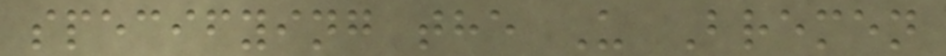specifying the U Bremen
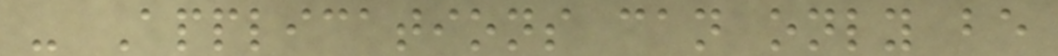- Applications can only be
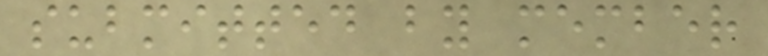submitted by member
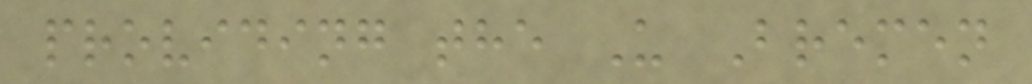providing the U Bremen
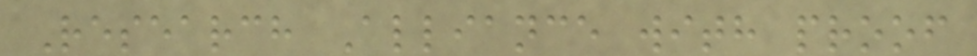Research Alliance with proof
